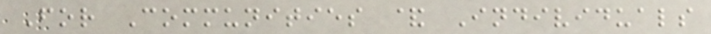For Communities & Individuals
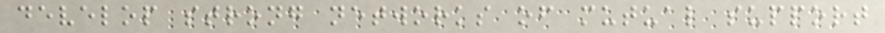develop strong networks of mutual support
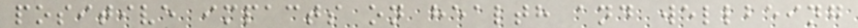positive impacts on health and wellbeing
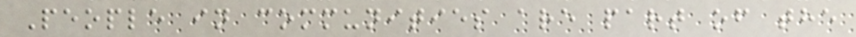People in communities are part of the
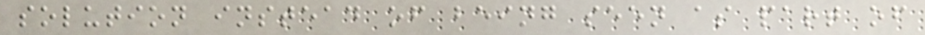solution instead of being seen as part of
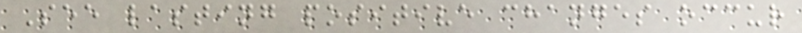See lasting positive changes occur
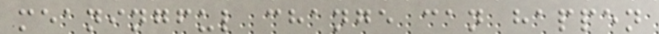meaningful change can happen
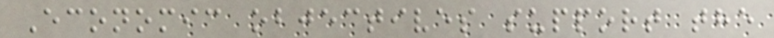Economic objectives support the
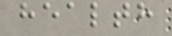health
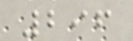296
